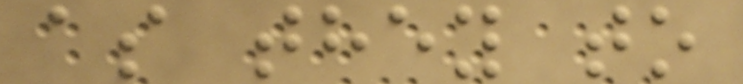as they to
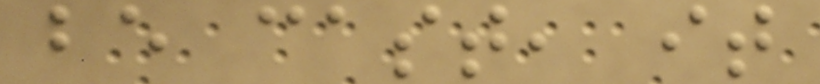be cast, it
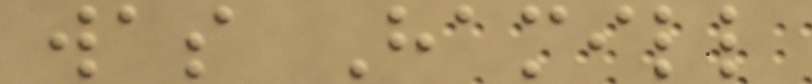was Hamill
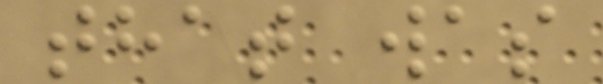that was
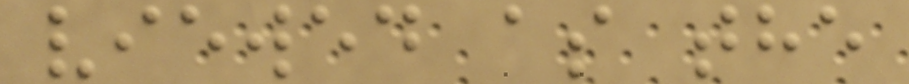viewed as the
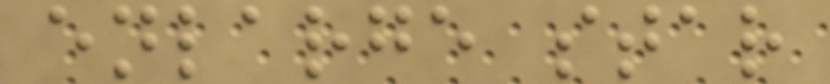enlarge star
